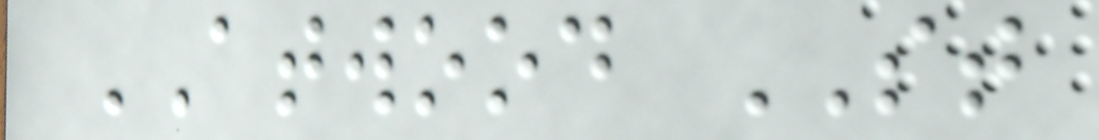ATWOOD ST
